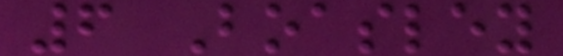6 Boasley
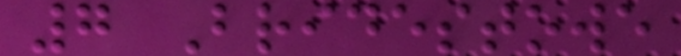7 Bridestowe
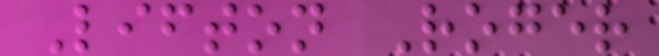Lifton Roger
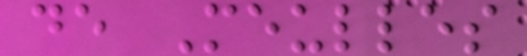de Meulles
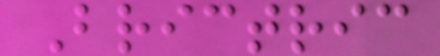Brictric
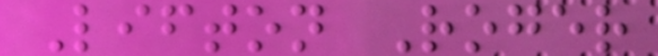Lifton Roger
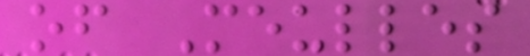of Meulles
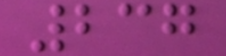237
